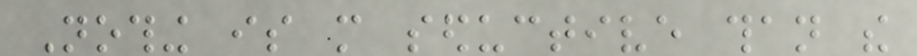Nothing is more seductive than the
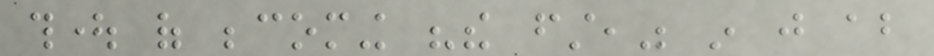thought of becoming "the first," in just about
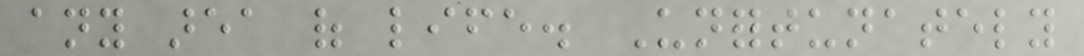any area of life. Unfortunately
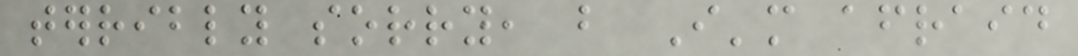terribly sorry, but I'm afraid
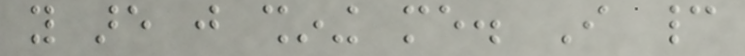you are just shining me. I cannot
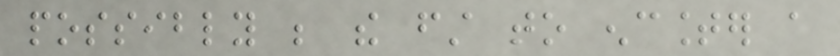possibly be the first to encounter a
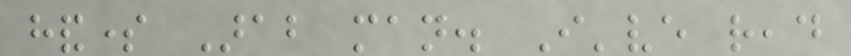handsome Arab man. I've read
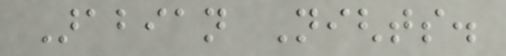Arabian Nights.
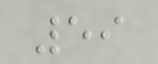59
